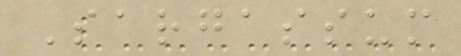Sargassum
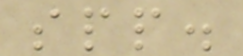spp.
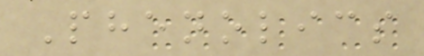Phenolics
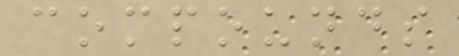compounds
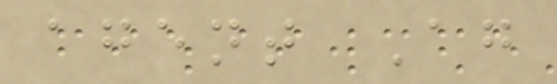agent Ag
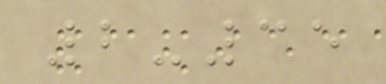2-35
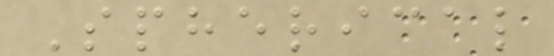Spherical
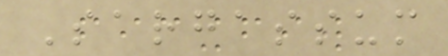Sargassum
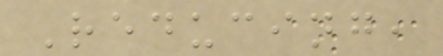Reducing,
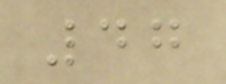47
